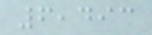6,493
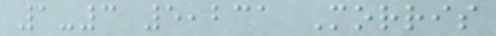1-3 5,231 Morris
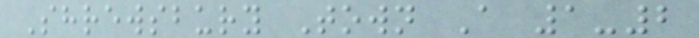Shrewsbury Town A 1-2
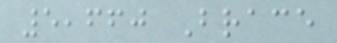5,660 Brace
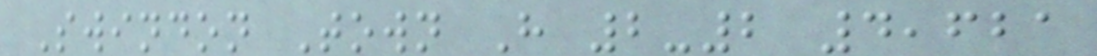Swindon Town H 2-2 4,621
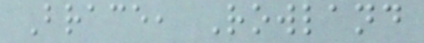Brace, Rowland
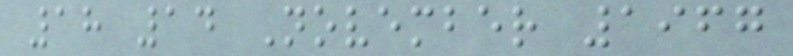18 14 November 1967
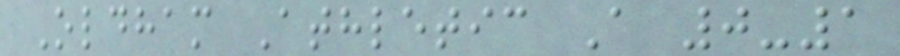Oldham Athletic A 0-1
